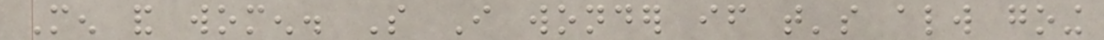Men and women. So I wonder if that's always going
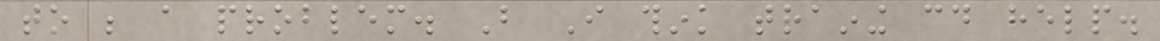to be a problem. But I think training could help.
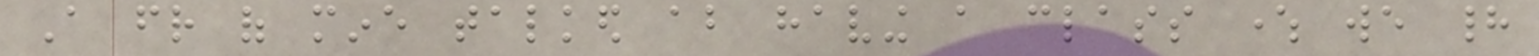A friend of mine talked about having a class where we had
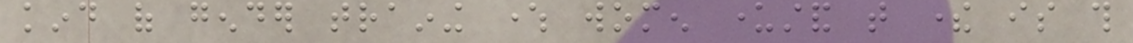kind of gender training where women understand that there is this
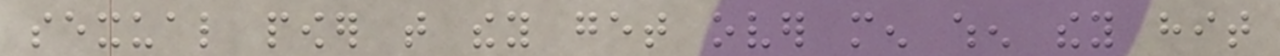sexual power that they get over men when they hit
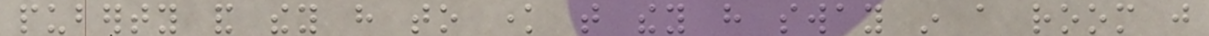puberty and they have to know that they have sway in a room just
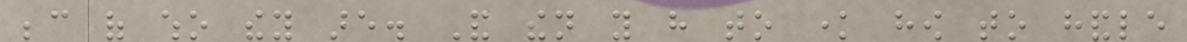because of who they are. And then you have to know how to handle
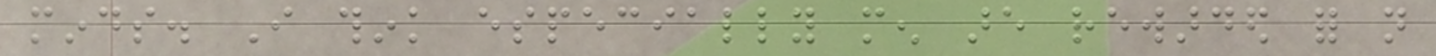minds. I think especially men are rewarded for not
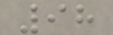98
